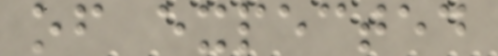of expected
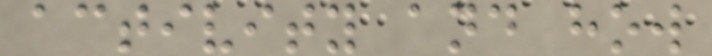activity and how
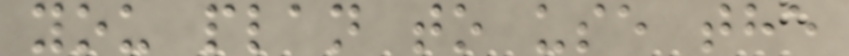you plan to use the
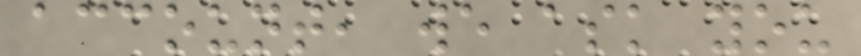account, we ask you
